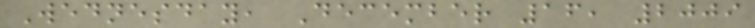Wednesday, December 16, 2009
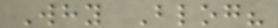Why Blog?
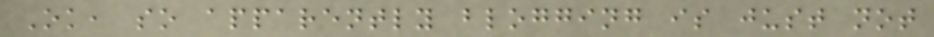Ok, so apparently blogging is just not
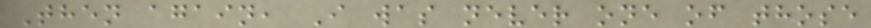Then again, I was never one of those
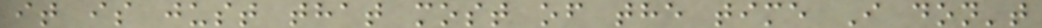it is just that most of the time I don't
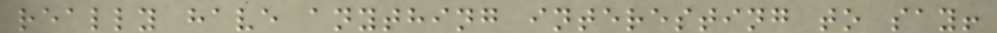really have anything interesting to say!
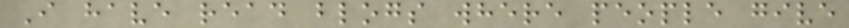I have read blogs where people give
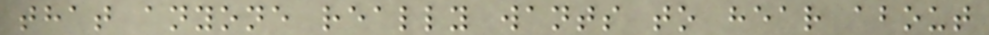that anyone really wants to hear about
